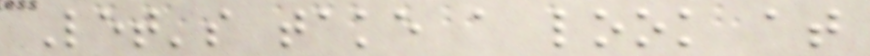Let's take a look at
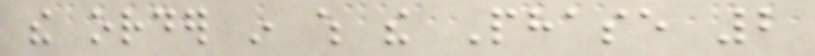the order in which the Phase 2
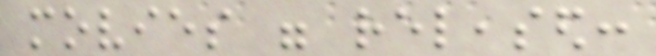movies were released:
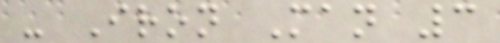- Iron Man 3
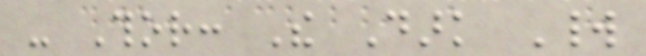- Thor: The Dark World
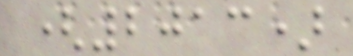(2013)
